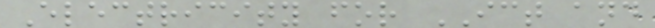Electricity for ICT and
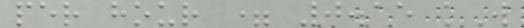per hour = 0.15 kW
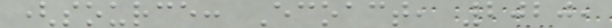(source: Ecoact, 2020,
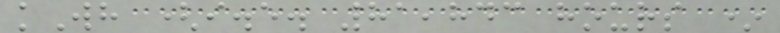kWh (i.e. 81,843 hours *
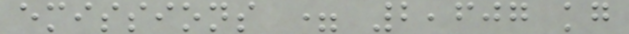emissions = 2,607 kg
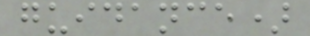guidance)
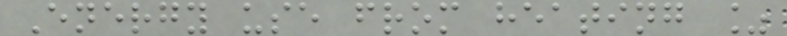Energy use from heating %
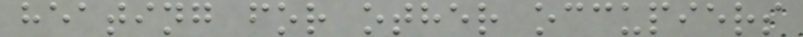heating for other occupiers
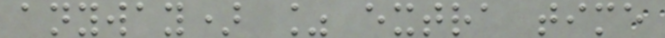anyway) % extra time
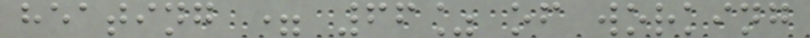heating = 66% of working
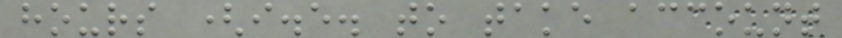hours (i.e. to take account
